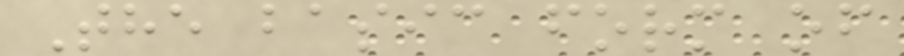The basic form of
